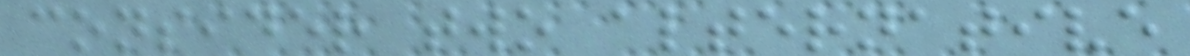consider two alternative
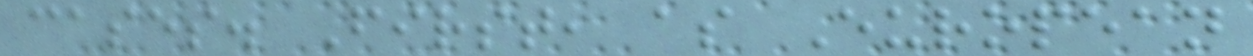cases. First, as European
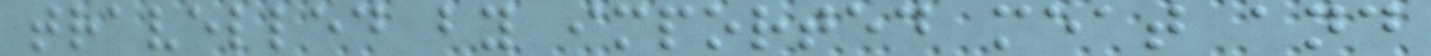travelled by imported meat and
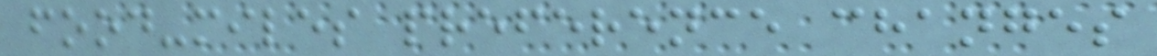food-miles preference changes
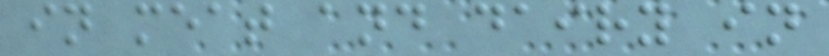in meat and dairy in
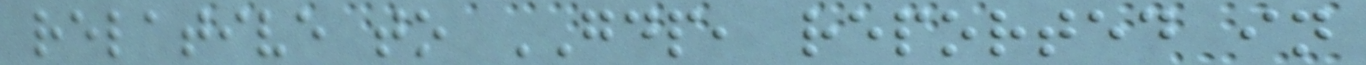relative to GDP, reported in
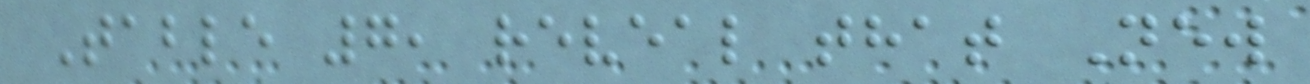Table 7, reveal that New
